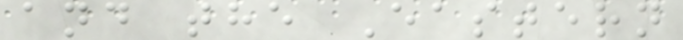and the Eastern
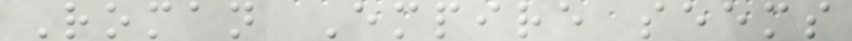Roman Empire seems
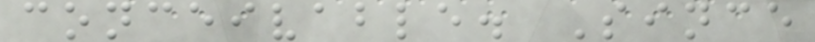conceivable. Since
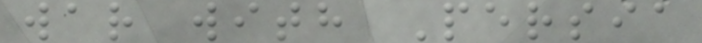war with Persia
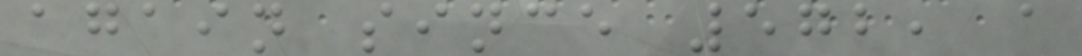again since 572, a
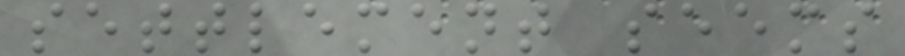settlement seems
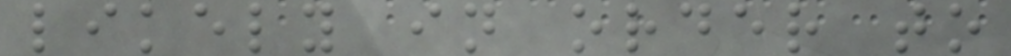likely in order to
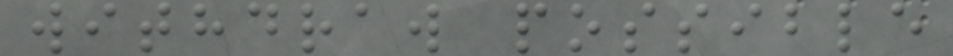withdraw possible
